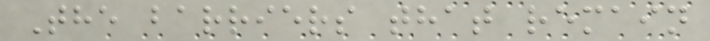The barriers that remain
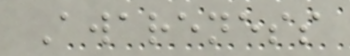Awareness
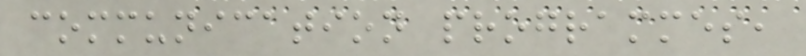communication programmes,
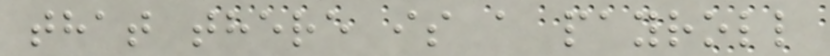that there is a payroll
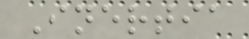Inertia
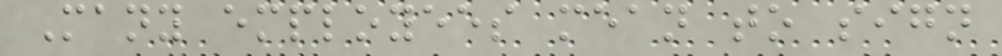Many employees mean to sign
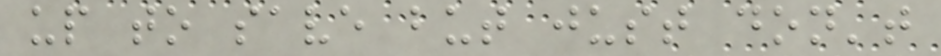up to save but just don't
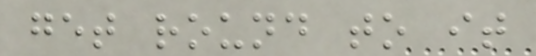get round to it
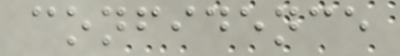confidence
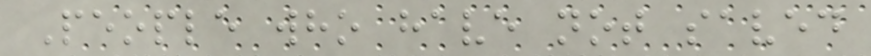People who have not saved
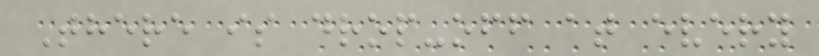There is drop-off at every
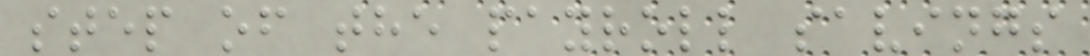step of the payroll savings
